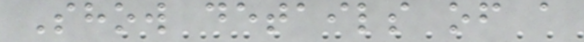Show details of a
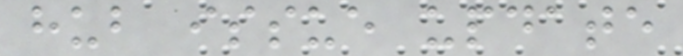hub issue update
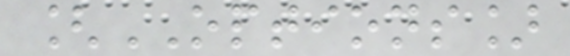[OPTIONS]
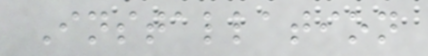Installation
